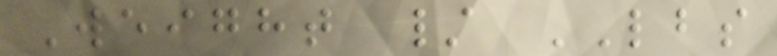Weight / LBS
